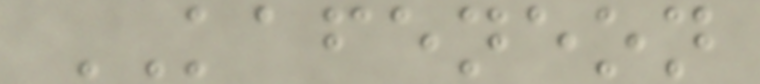KAFENEON
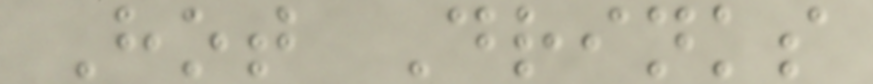Hot Drinks
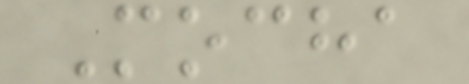Mocha
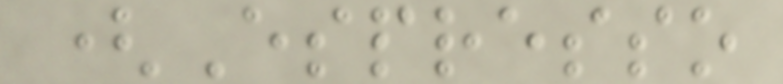(Espresso
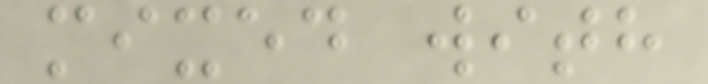mixed with
